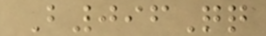B096Qq
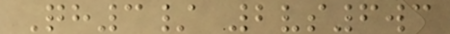Qh3/ 2vs6wc
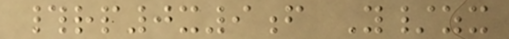#rp0x9f Y/zx
